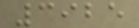3925
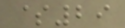$29
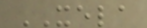XELA
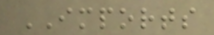IMPORTS
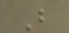B
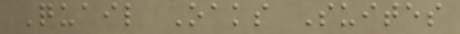Quail Oaks Suites
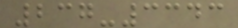237-3343
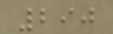290
